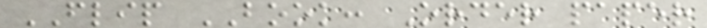FLIP BOOK: Order paper
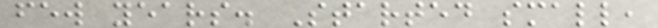few years. Started small,
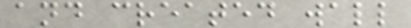and created wall
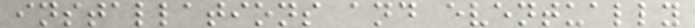installations and eventually
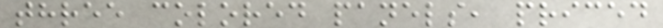three colored panels, priced
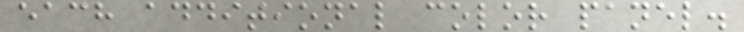each additional color panel.
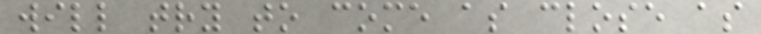will try to come as close as
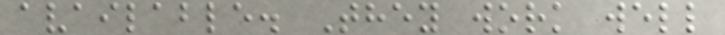available. They work well
